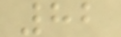82
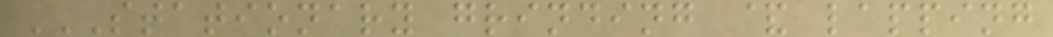STATIONARY GRINDING & LAPPING
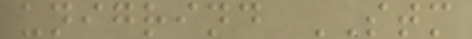unigrind STM
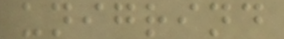unigrind
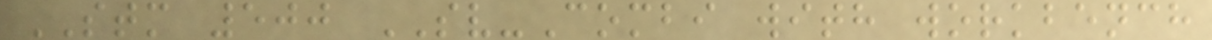STM 500 SV-Combi with workbench
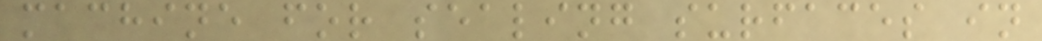machine for sealing surfaces in
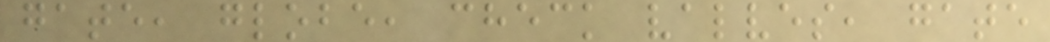gate, globe, check valves, gate
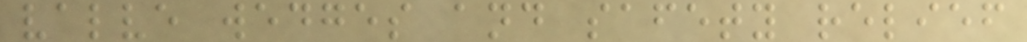valve wedges and safety relief
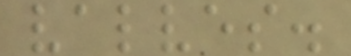valves.
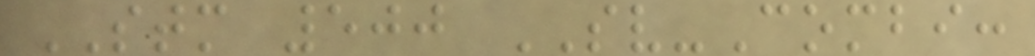STM 500 SV-Combi:
